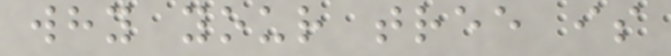why your tree is
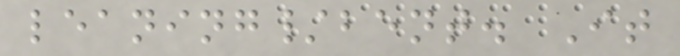leaning/bent. It
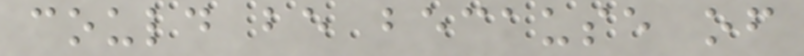could be because of
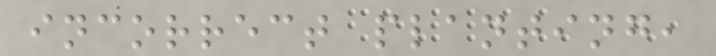incorrect planting,
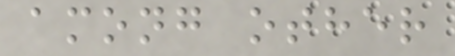among other
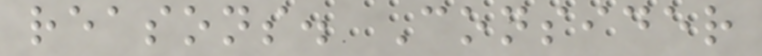reasons. Consider
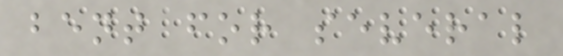bent for several
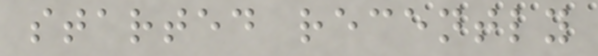started recently
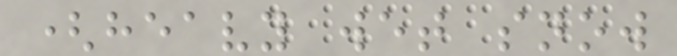(heavy wet snow
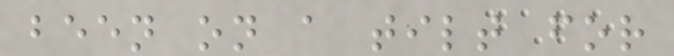been on a tilt for
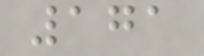171
